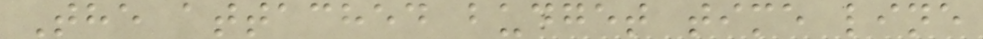The attached budget time line
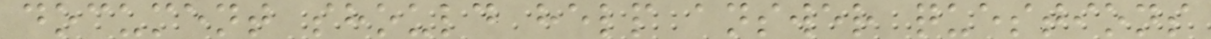document should help answer questions
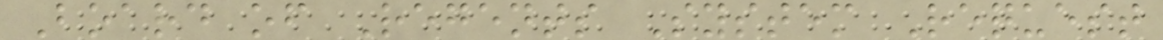Board of Regents System Request
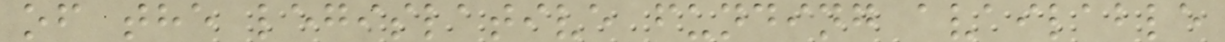of the legislative funding available
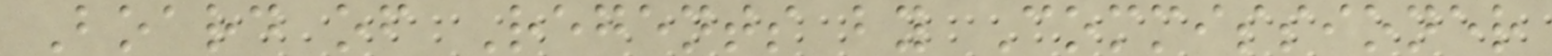Board of Regents by Commissioner
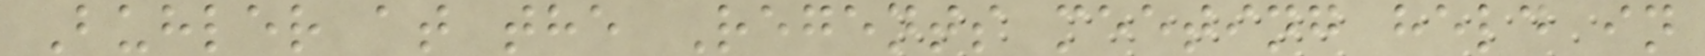Buhler at the Regents meeting held in
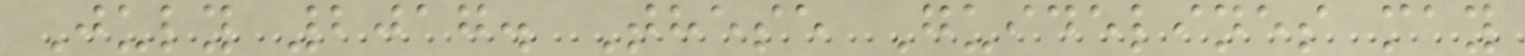July 2017. These Guidelines may
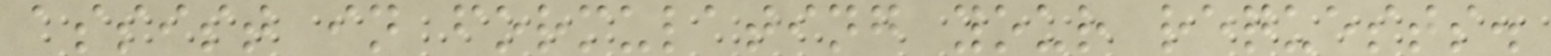assist in formulating your requests.
